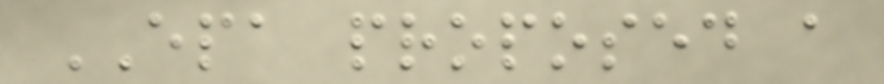EPA proposed a
